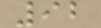92
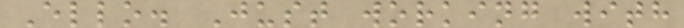Ello. Just working with
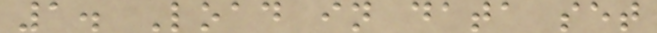1. Load in data set
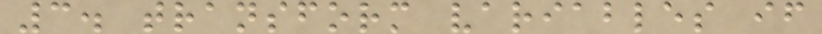3. transform variables if
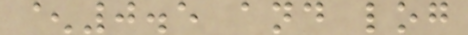^0.5 and log
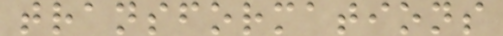transformations
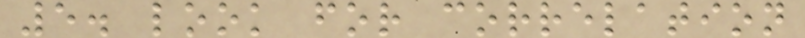5. look for correlation
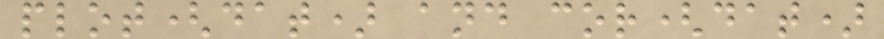plot(dat) and cor(dat)
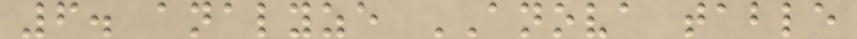6. analyze ANOVA table
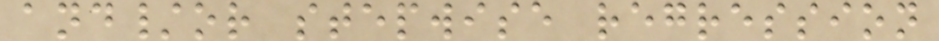and/or stepwise regression
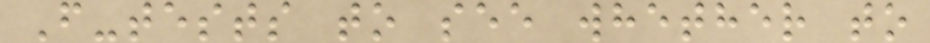F-tests to see whether to
